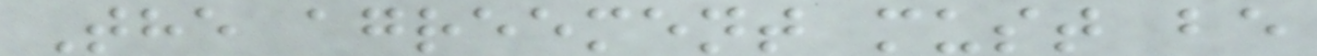The agreement must be
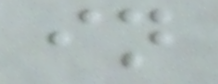in
